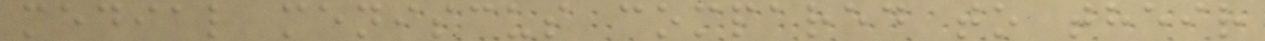medial meniscus compared to their
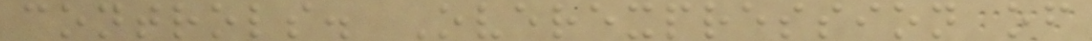controls. Overexpression of
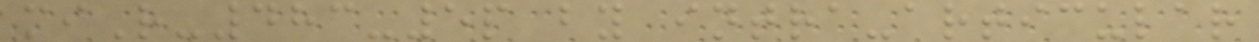miR-483-5p by intra-articular
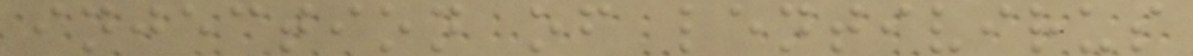injection of lentivirus
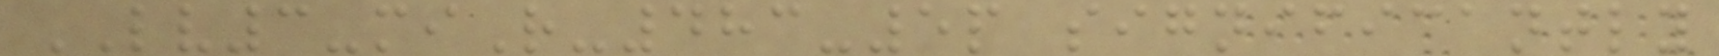LV3-miR-483-5p significantly
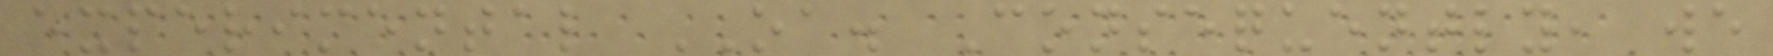experimental OA. Consequently, we
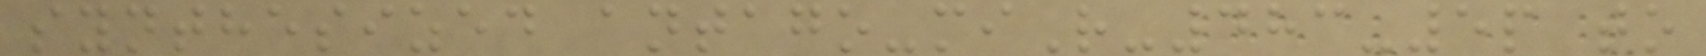synthesized antago-miR-483-5p to
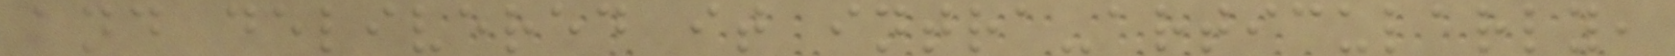and delivered it intra-articularly,
